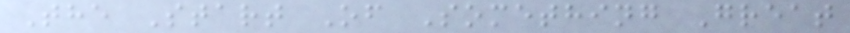The Start Of Something Great
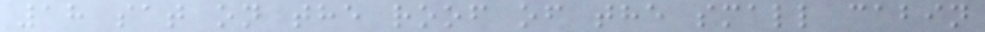18 sat on the roof of the small cabin
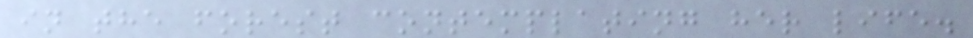in the forest contemplating her life.
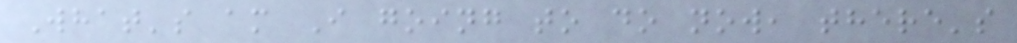What's am I going to do now, there's
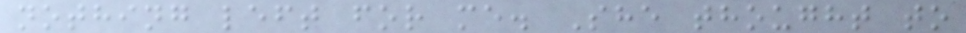nothing left for me. She thought to
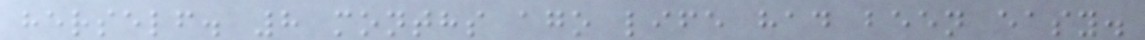herself. 8 months ago life had been easy.
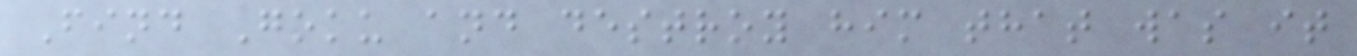Find Goku and destroy him that was it
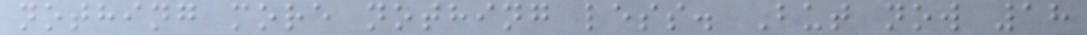nothing more nothing less. But now 18
